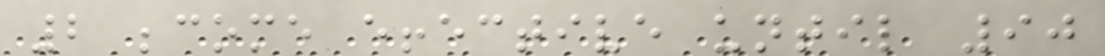2 become effective until 90
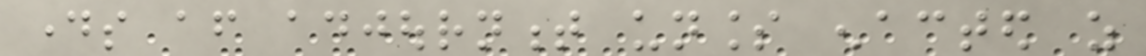days after adjournment unless enacted as
